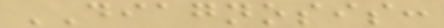DIAGNOSIS:
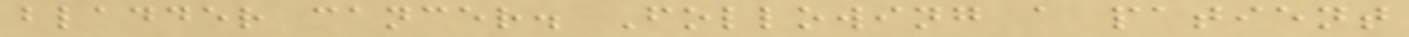bladder cancer. Following a patient
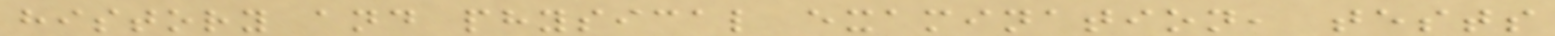history and physical examination, tests
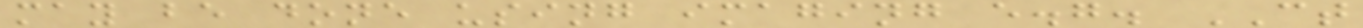may be done using imaging e.g. CT
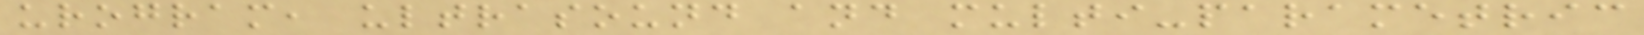urogram, ultrasound and multi-parametric
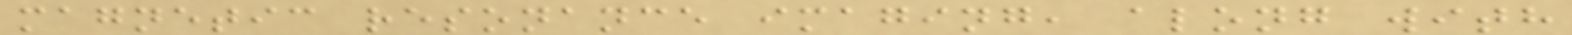magnetic resonance imaging, along with
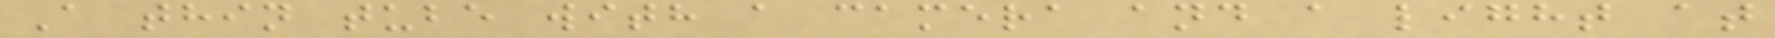A thin tube with a camera and a light at
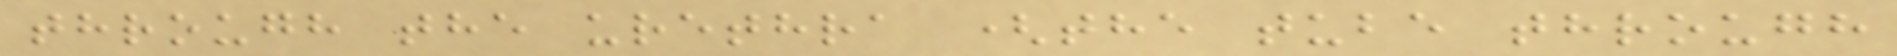through the urethra (the tube through
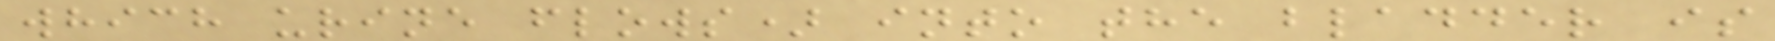which urine flows) into the bladder is
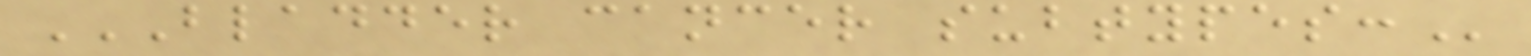BLADDER CANCER SUBTYPES:
